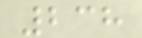238
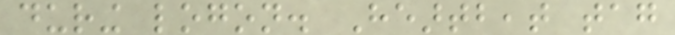during logon. Heartbeat tag
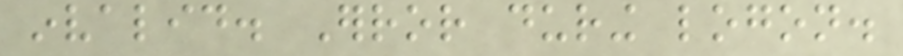invalid. Error during logon.
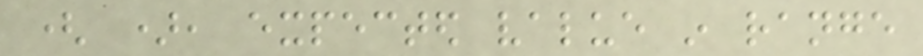( ), expected value in range
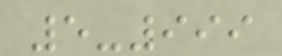5-999
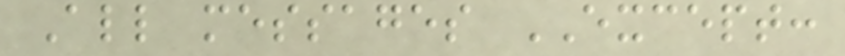All messages EXCEPT:
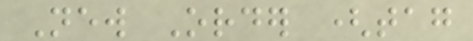New Order (tag
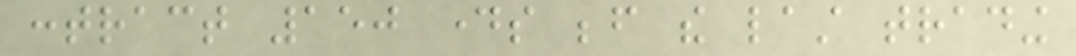contract 150 days before the last trading
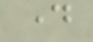day
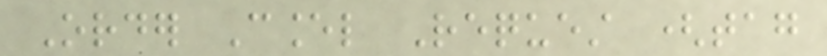Order Cancel Request (tag
